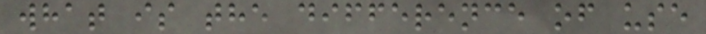what is the difference of use
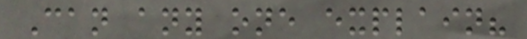Can any one explain?
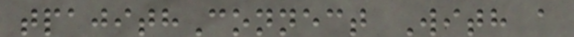tpajithConnect With a
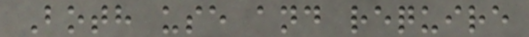Both use and require
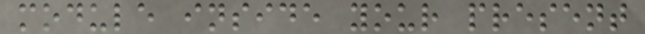module inside your present
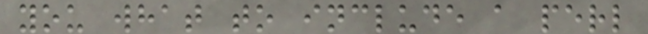you what to include a perl
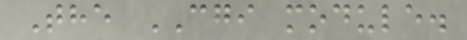The CGI module.
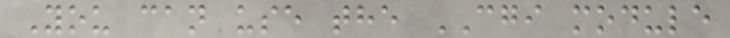You can use the CGI module
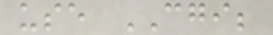use CGI;
